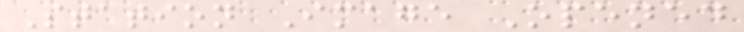Station Image Opened
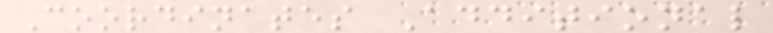Coordinates Additional
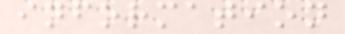information
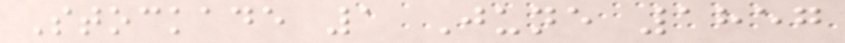Stockade 1 June 1857
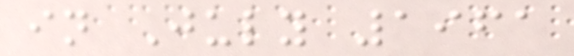in July 1961
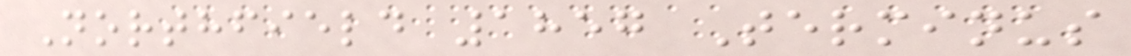Northfield 1857 Terminus
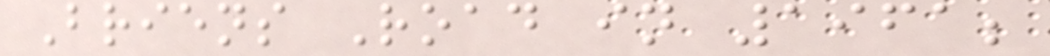Briens Road in 1961;
